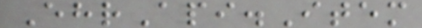EhrApi.Item
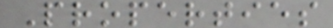Properties
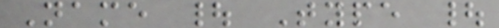Name | Type |
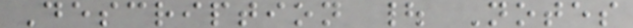Description | Notes
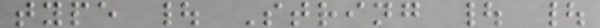type | String | |
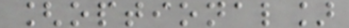[optional]
